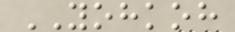YOHKOH
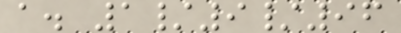a. 1/9/96
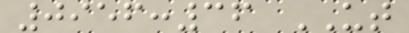0956:36 UT
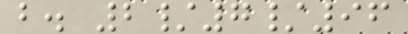b. 2/7/96
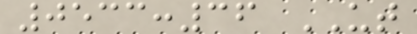0533:36 UT
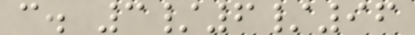c. 3/6/96
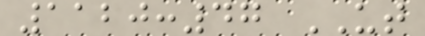1120:47 UT
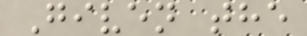Given the
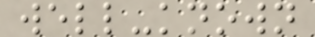well-known
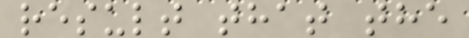result that the
